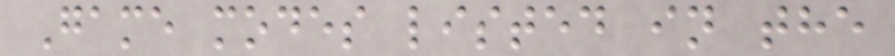Game modes listed in the
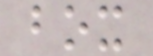box
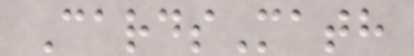CardsMath
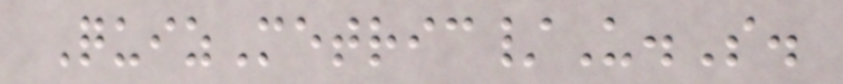QuizMetric/U.S.
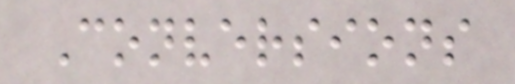Conversions
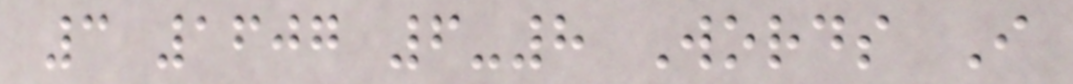3 1607 6-8 Words I
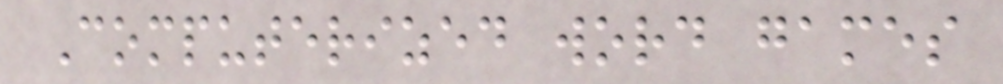Computerized word games
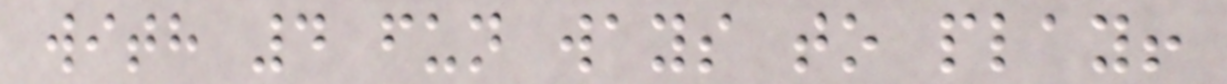with 4 fun ways to play!
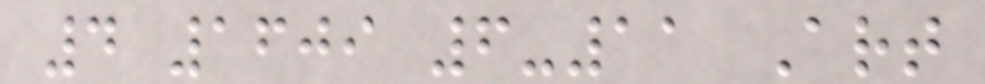4 1609 6-11 Art
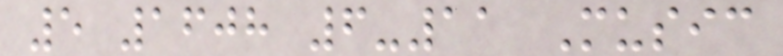5 1608 6-11 Music
